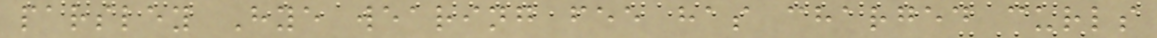parsley Hye wearing fee has charged curls
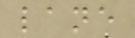lane
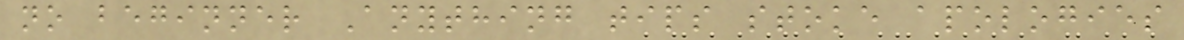no beginner Anything tips stoke apologies
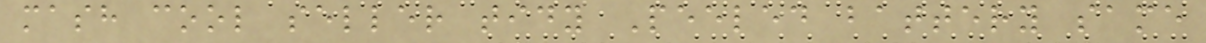mash cool seller tidy Peeled battery same
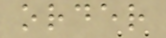order
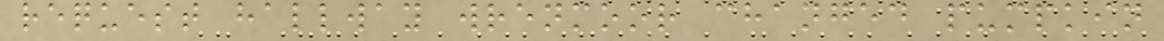request hallway wrenmoor changed pumpkin
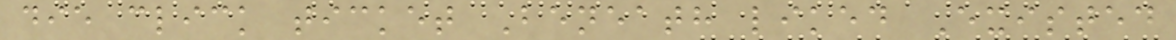die click ticket Beneath liked Existed
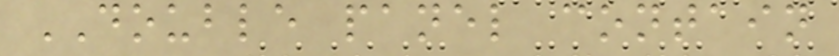DOUBLE panel contain
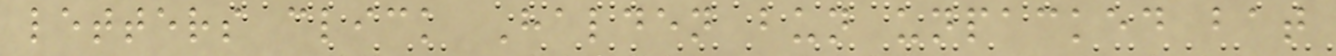letters click Halden bun unpacked bat
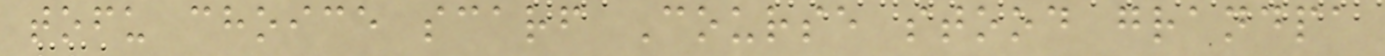tofu choice scarf Course stood grandpa
